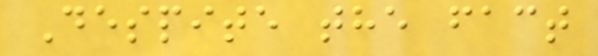Despite the fact
